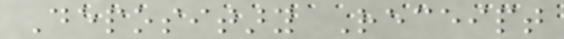Depositary Receipt
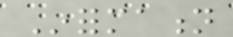Information
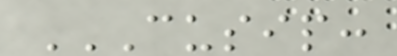CUSIP:
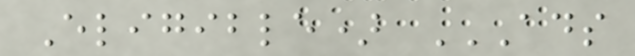Eligible) ADS
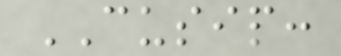CUSIP:
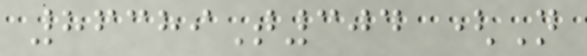86389T304 (Not
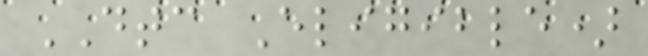DTC Eligible)
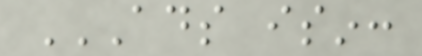ADS ISIN:
